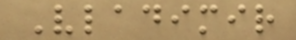Vladimir
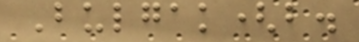Bulgak(b.
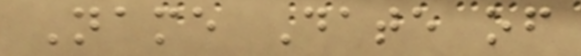Name Date of
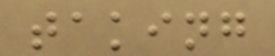taking
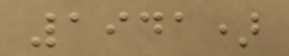1941)
